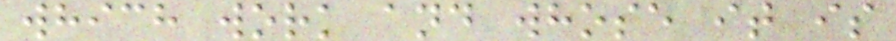which work and whose it is
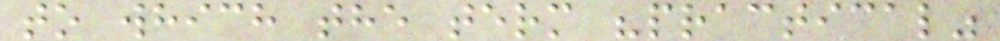to which the term "practical"
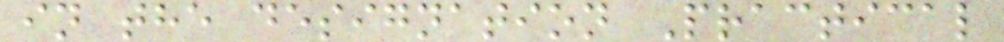in the designation Practical
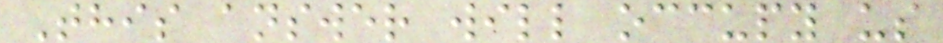This answer will occupy us
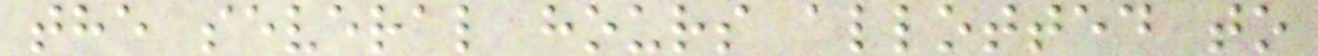the several hours allotted to
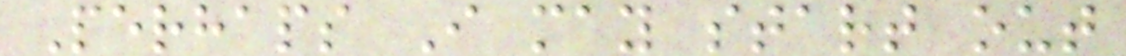Perhaps I may start out
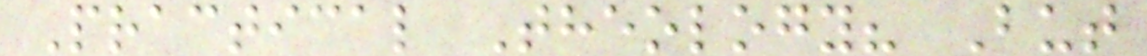Practical Theology? But
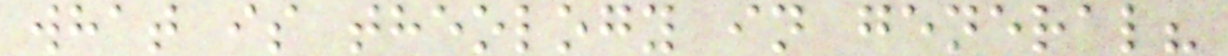what is theology in general?
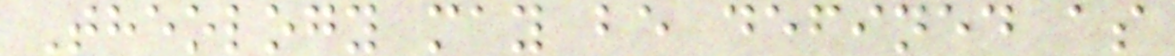Theology may be defined as
